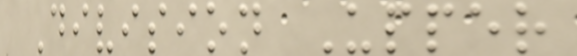Division Upper
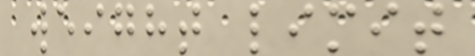weight limit
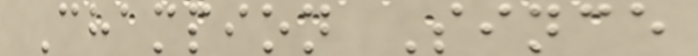Champion Since
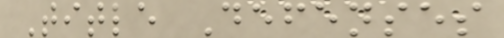Title Defenses
